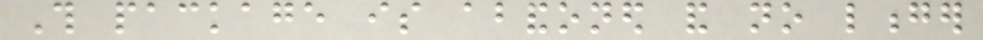This package is abandoned and no longer
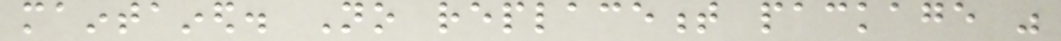maintained. No replacement package was
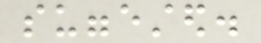suggested.
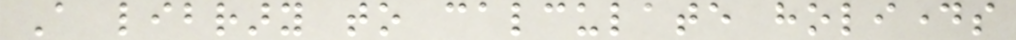A library to calculate holidays
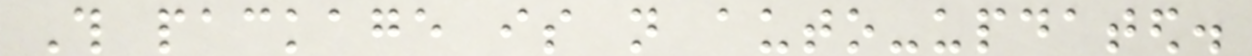This package is not auto-updated.
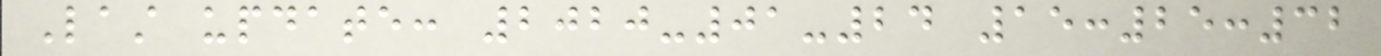Last update: 2020-01-24 15:25:32
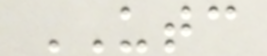UTC
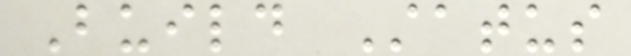Build Status
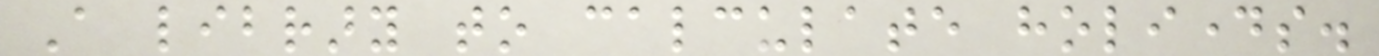A library to calculate holidays.
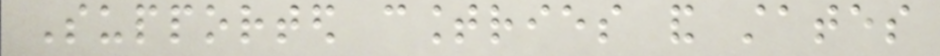Supported countries and states
